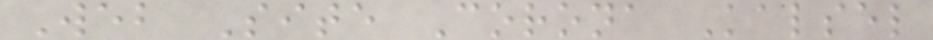Web Site Corona Kalsel
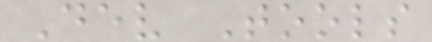Dev Tools
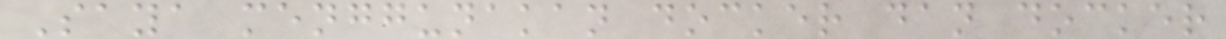Saya menggunakan docker dan docker
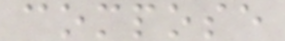compose
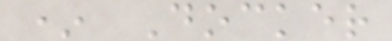* Docker
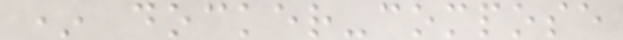* docker-compose
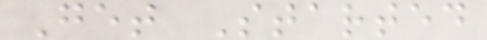Get Started
